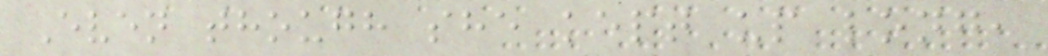Even though she kept up long,
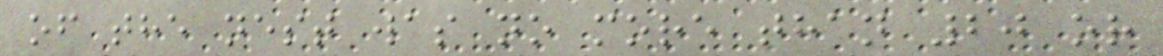of the nest was no more than 20 or
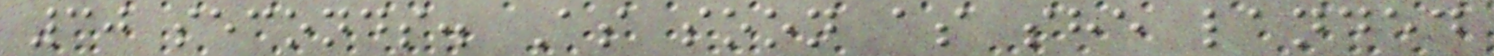30 seconds. As soon as she landed
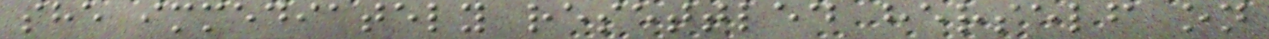she immediately resettled herself on
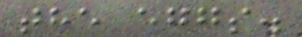the eggs.
